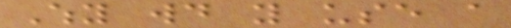Why would you use a
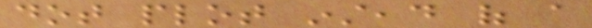dot plot instead of a
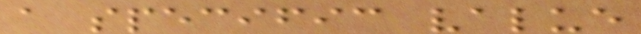a specific value
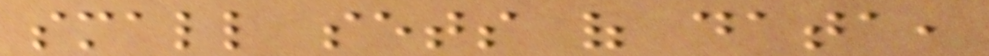small sets of data,
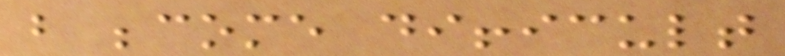but become difficult
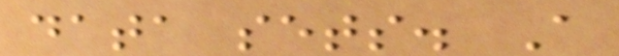data sets. A
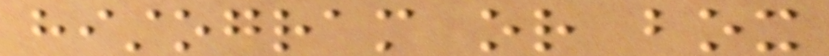histogram or box
